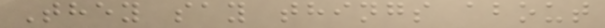They say things about
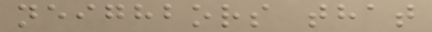neighbors that
